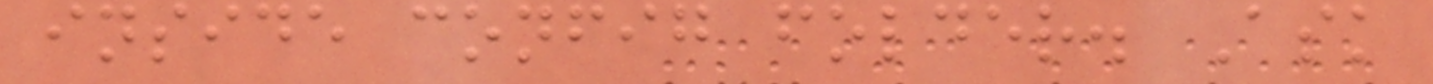inside config folder. Ask
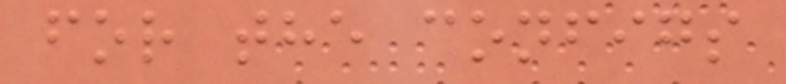for the configs
